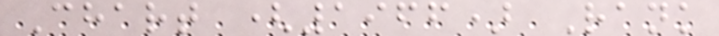Chart (1966) Rank
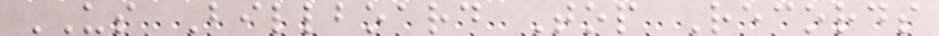US Billboard Top Records
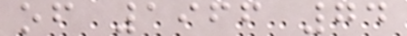of 1966 74
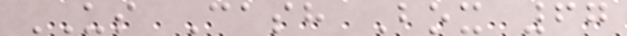US Cash Box 67
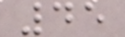45
